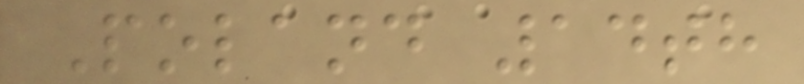Poland 14th
